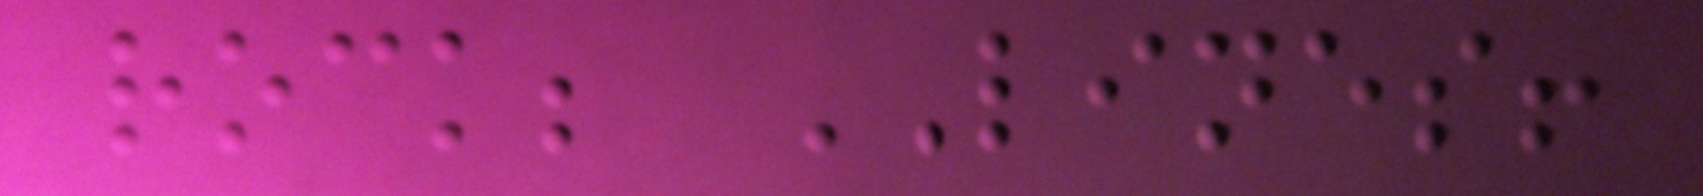rock; LINES!
